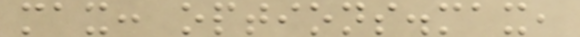max: options.max,
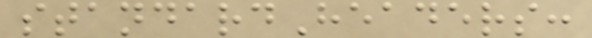standardHeaders:
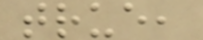true,
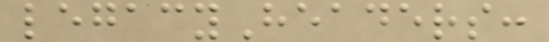legacyHeaders:
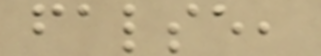false,
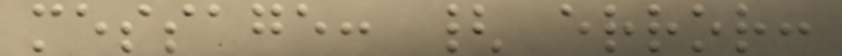message: { error:
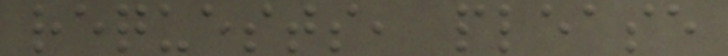requests, please
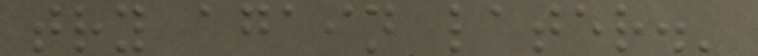try again later.'
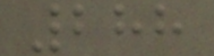288
